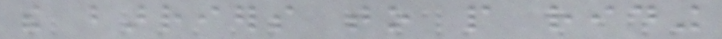the barriers to people riding
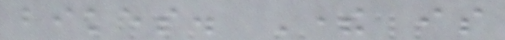bikes. There is
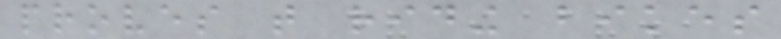proves that riding bikes
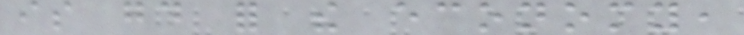is good for the economy,
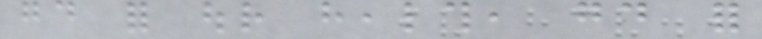good for our health, good for
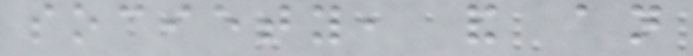society, and an
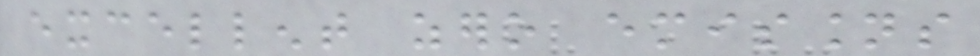excellent zero emissions
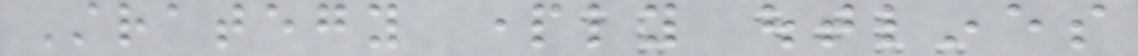Strategy partly outlines
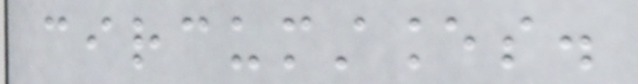circumstances.
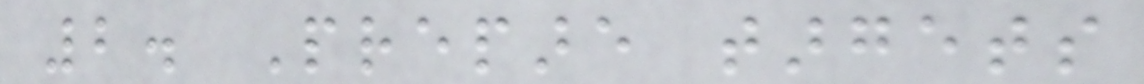2. Prepare targets
